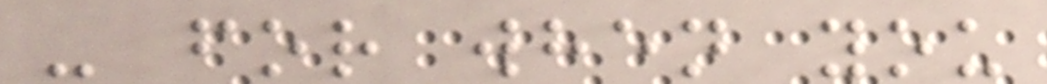- for when you
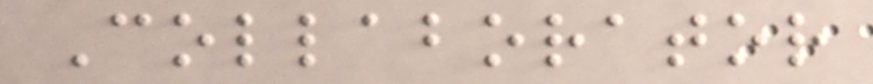Collaborator
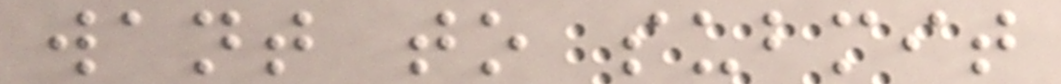want to submit
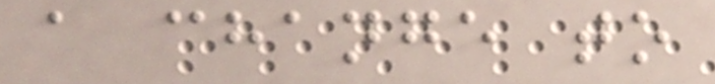a change to
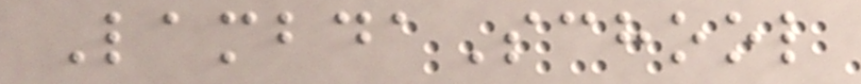LambdaSchool
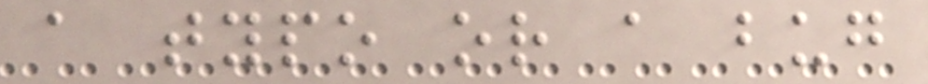a typo or a bug
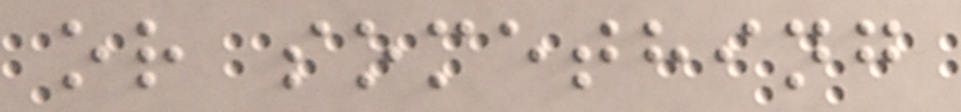or something
